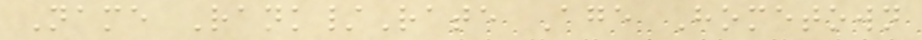Name Rank/Rate Age Hometown
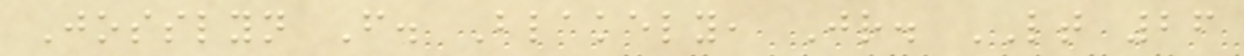Josslyn F. Blakely, Jr. LT 26
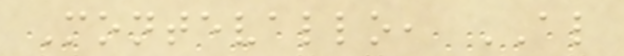Montevallo, AL
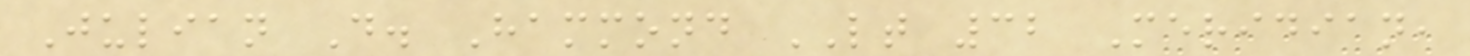Julian D. Hammond LT 32 Meridian,
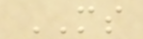MS
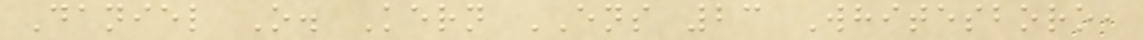Daniel O. Kern ENS 23 Whitesboro,
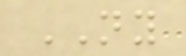NY
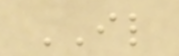IL
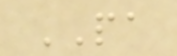PA
